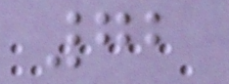72
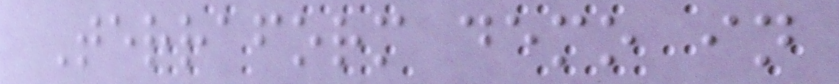Terraform demo in
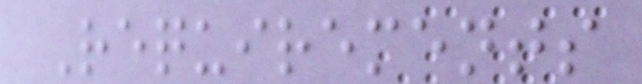Requirements
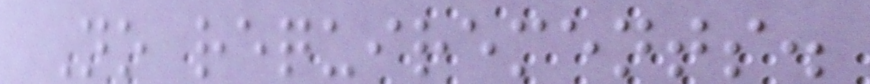No requirements.
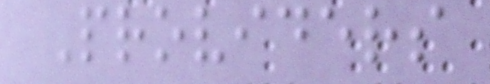Providers
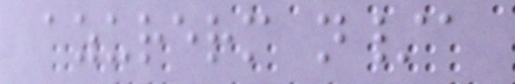azurerm n/a
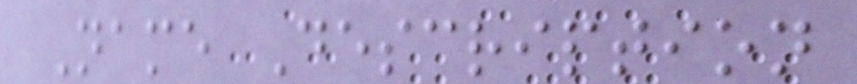Name Description
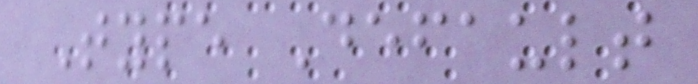Type Default
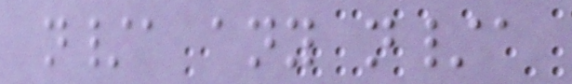n/a any n/a
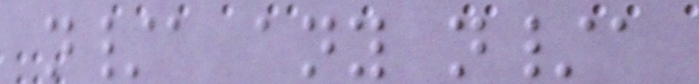n/a any n/a
